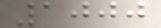1000
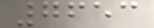7653
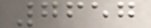7657
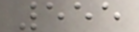555
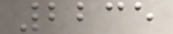2235
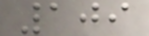109
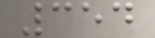354
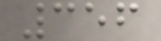356
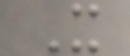X
